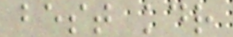best kdr
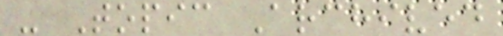- Topic Archived
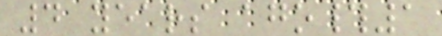4 years ago#1
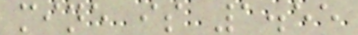mine is 1.55
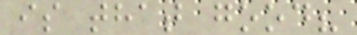is that good?
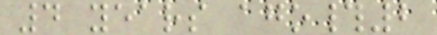4 years ago#2
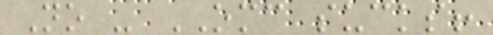No - OMC sucks!
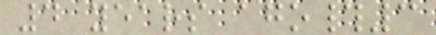4 years ago#3
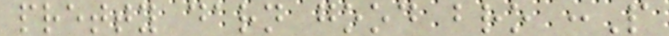pretty darn good bro :P
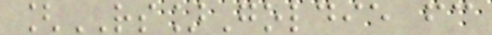[RS]Goldie fc
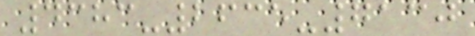4383-2635-7130
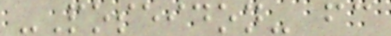-Poseidon- fc
